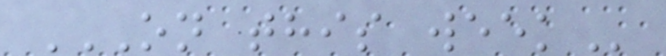ON THIS WEEK
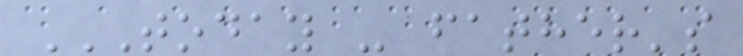TODAY - FATHER'S
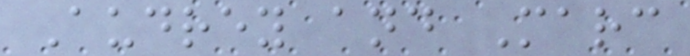Audrey and Marc
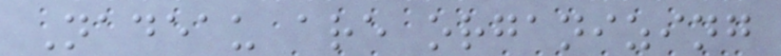Nadeau are organizing
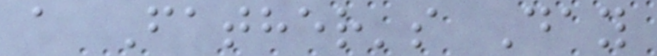a Father's Day
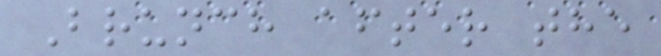Brunch after the
